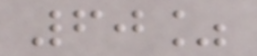60%
